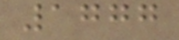1777
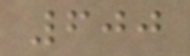600
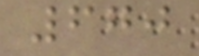670
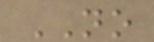NO
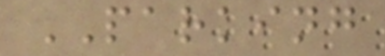PARKING
